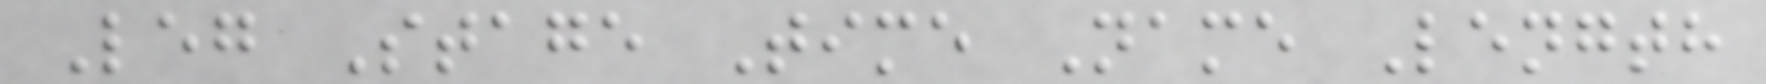Leg Stage Time Name Length
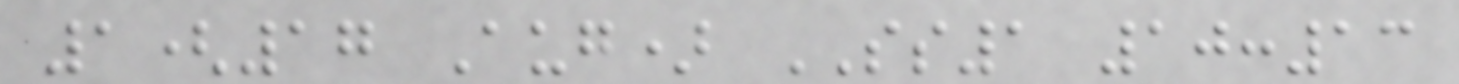1(17 Aug) SS1 10:13
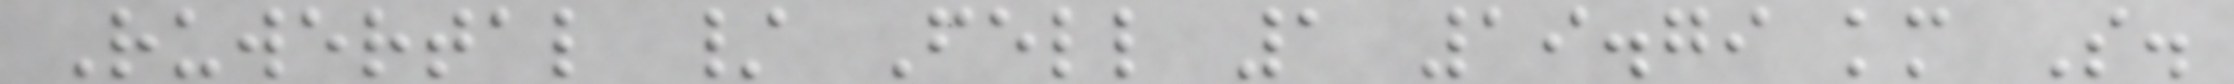Ruwertal / Fell 1 19.79 km S.
